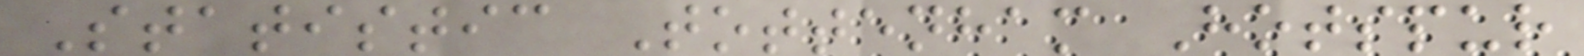Statistic Tottenham Hotspur
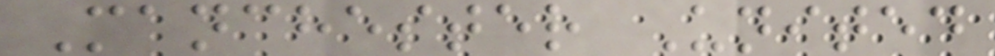Manchester United
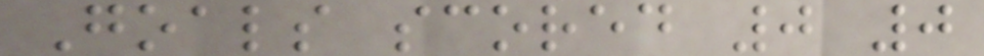Goals scored 0 0
